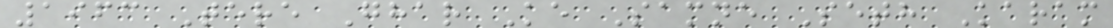1963 Tere Ghar Ke Samne Seth Karam
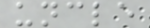uncle
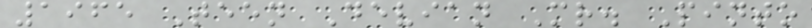1965 Teen Devian Mr. Pinto
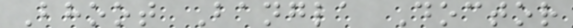Bhoot Bangla Doctor
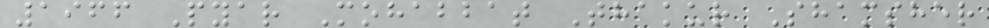1966 Pyar Mohabbat Thakur Shamsher
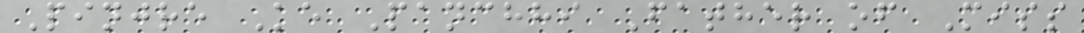Pinjre Ke Panchhi Father of Miss
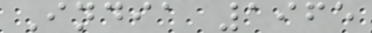India 1965
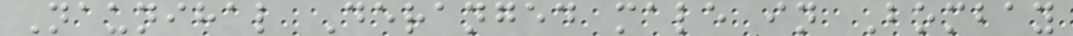Naunihal Deranged male in Bombay
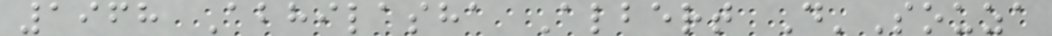1968 Abhilasha Albert D'Souza
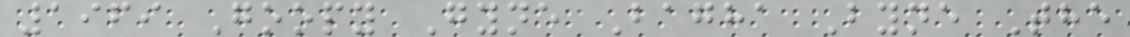1969 Goopy Gyne Bagha Byne The
